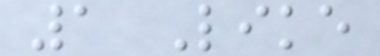1 Like
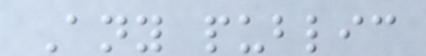Any public
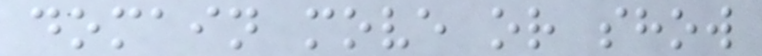domain move or show
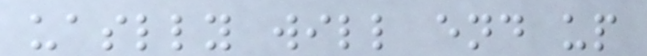uaslly will end up
